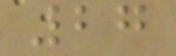27
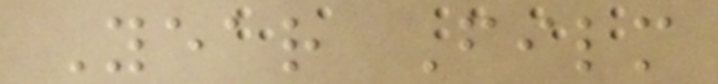Year Film
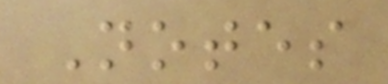Notes
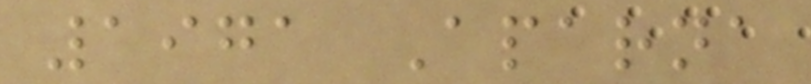1971 Aparna
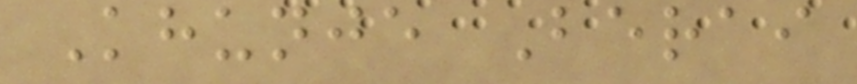Khunje Berai
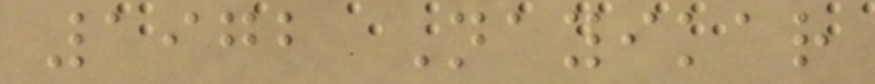1972 Nayikar
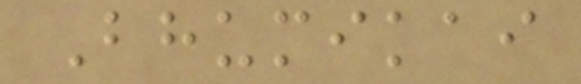Bhumikai
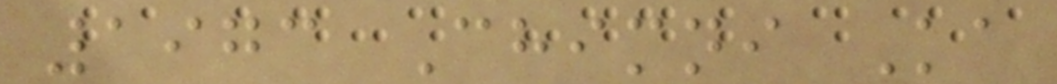1973 Chimni Ka
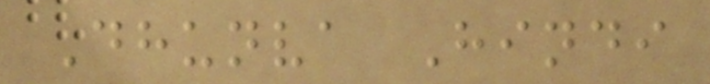Dhunva Hindi
